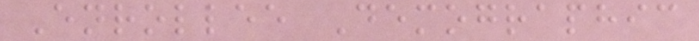Enrollee Demographic
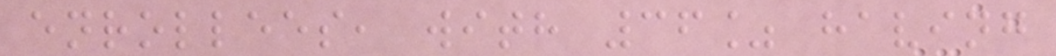enrollees, with 36% having
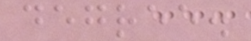degree.
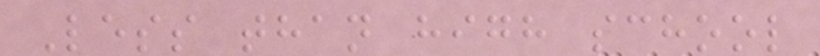Less than high school
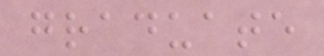graduate
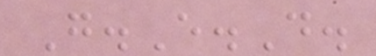G.E.D.
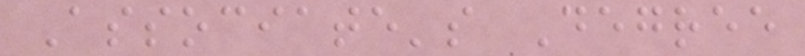Associate's Degree
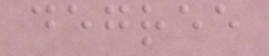degree
